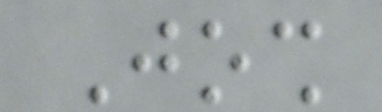Josh
